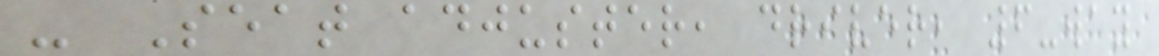- Seat adjuster, driver, 6-way
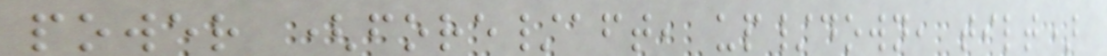power (fore/aft, up/down, tilt)
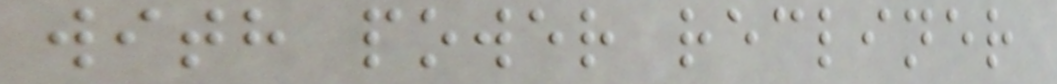with power recliner
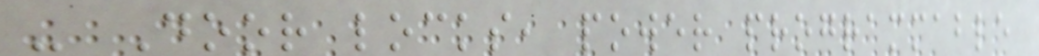- Door locks, power programmable
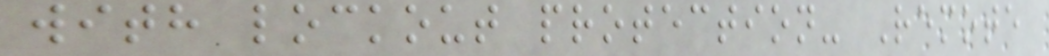with lockout protection- Remote
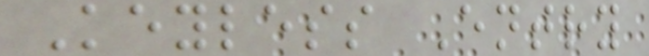Keyless Entry
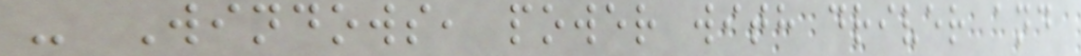- Windows, power with driver and
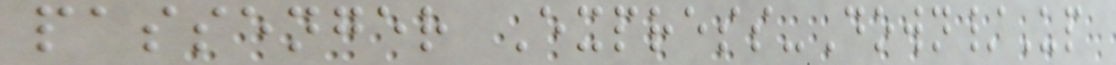passenger Express-Down/Up
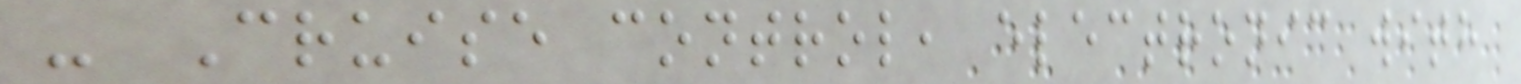- Cruise control, electronic with
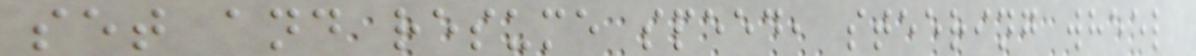set and resume speed, steering wheel
